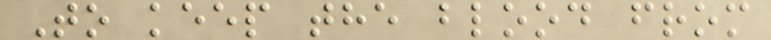To keep the blood from
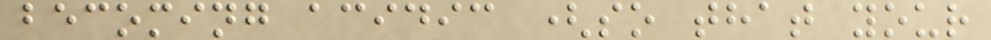becoming acidic (so that your
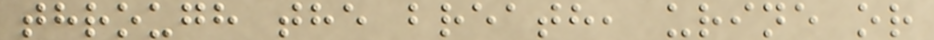through the breath, urine or
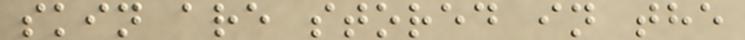skin are stored in the
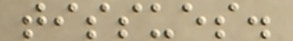tissues.
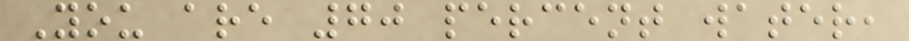You are 70 percent water,
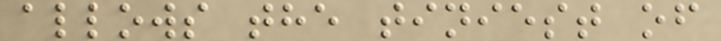allows the tiniest of
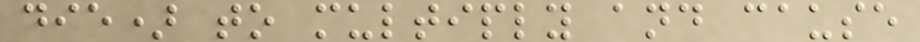die) to multiply and cause
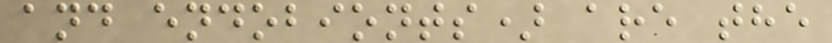and endobionts) are the
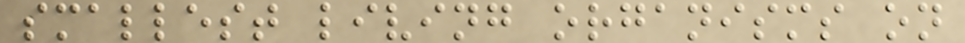smallest living organisms on
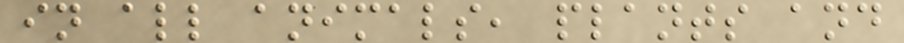in all animals, plants and
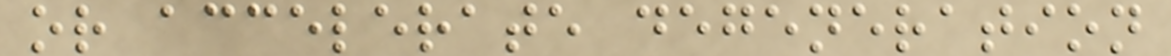or accelerate degeneration
